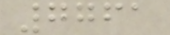7761
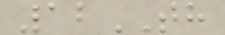12TH
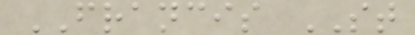FRANCIS ST
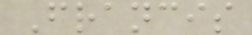Francis
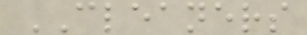CLEANERS
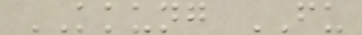KKUNG FU
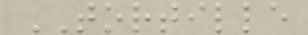TORTILLE
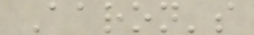Aaron's
